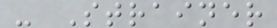- Strainer
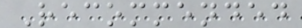Recommended
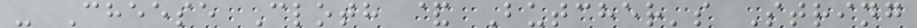- Cheese Cloth & Butcher's String
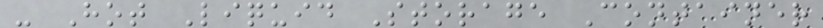- Hot Liquid Storage Container
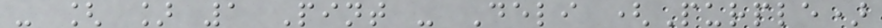- [ ] 1 Pint - Deli (Purple)
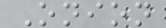Onion
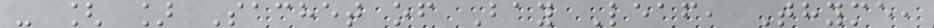- [ ] Sachet of Bay Leaf, Thyme,
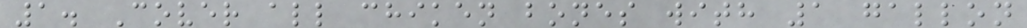1. Cover all chiken bones with 1 gallon
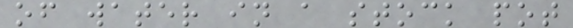of water in a stock pot
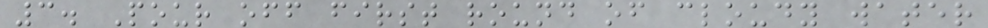3. Pour off first round of cloudy water
